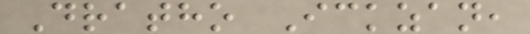Dratho Ickzan,
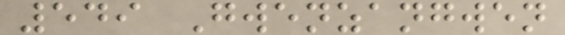549 Gwenzangwen
